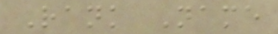Rank Name
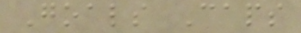Goals Caps
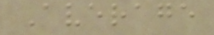Average
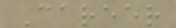Career
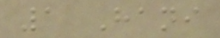1 Hani
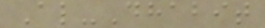Al-Dhabit
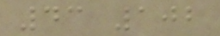43 102
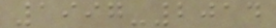1997-2014
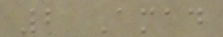2 Amad
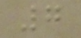7
